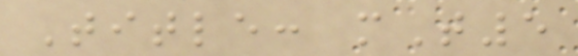Title: mT5
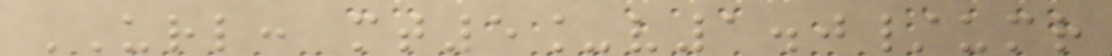URL: mt5_v1.0/umr
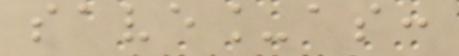save_as:
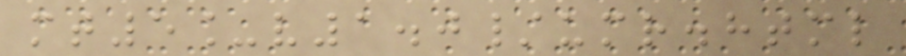mt5_v1.0/umr.html
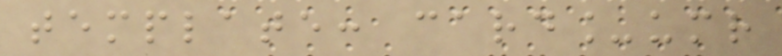template: card_umr
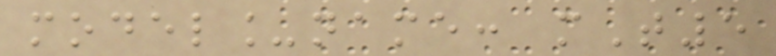model_name: mT5
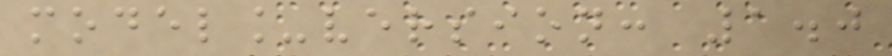model_version: 1.0
